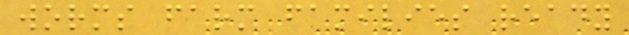worms farm families ready
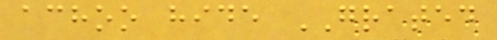achoo hide GRATED
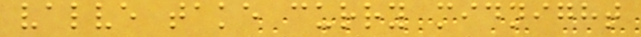valve take curry midnight
